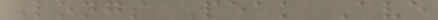Longs Peak Ave
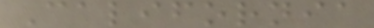California
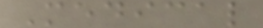Medical
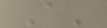A'
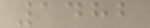1482
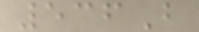536B
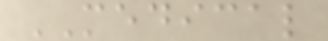MEDICAL
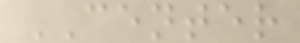CENTER
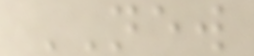NEW
